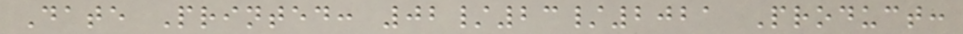Date Printed: 02/23/2021 Product:
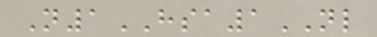N1HSA1NL
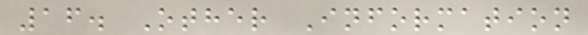16. Other Information
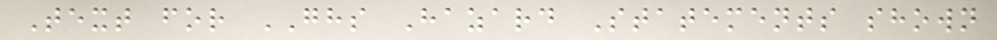Text for GHS Hazard Statements shown
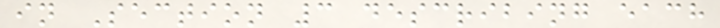in Section 3 describing each
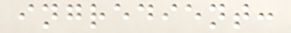ingredient:
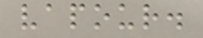vapour.
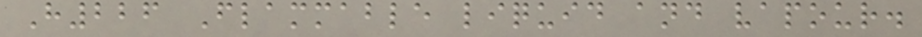H226 Flammable liquid and vapour.
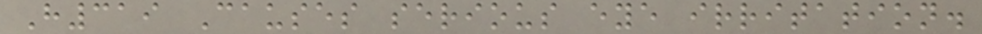H319 Causes serious eye irritation.
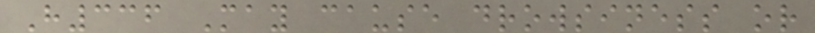H336 May cause drowsiness or
